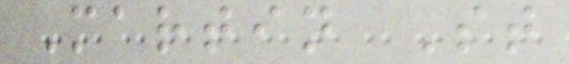Martin St
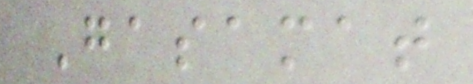Gasamat
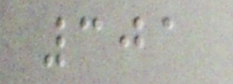301
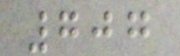707
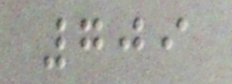709
